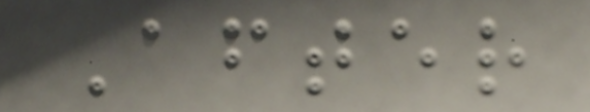After
